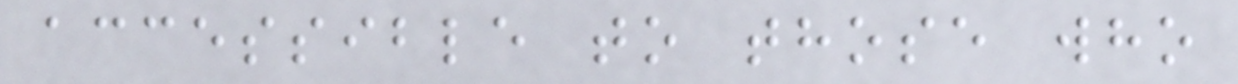accessible to those who
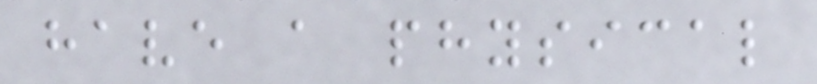have a physical
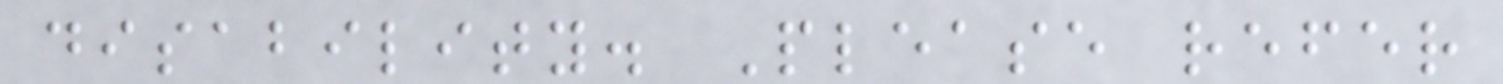disability. Please refer
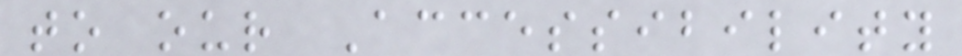to our Accessibility
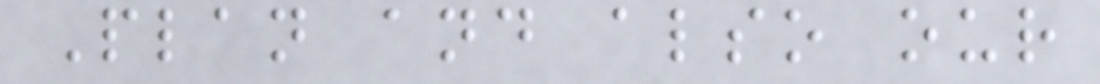Plan and also our
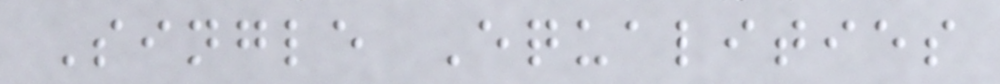Single Equalities
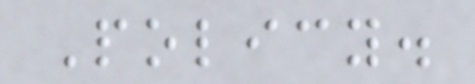Policy.
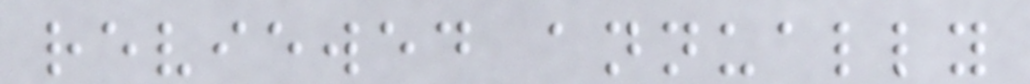reviewed annually
